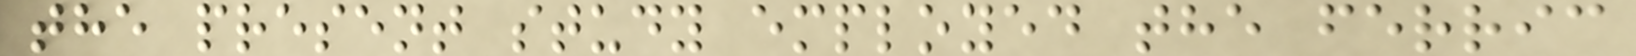the present study employed the ferric
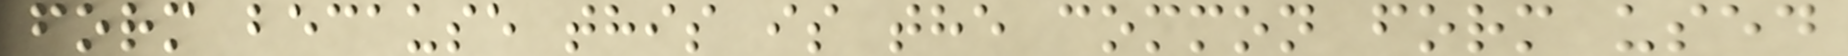form because this is the common form used
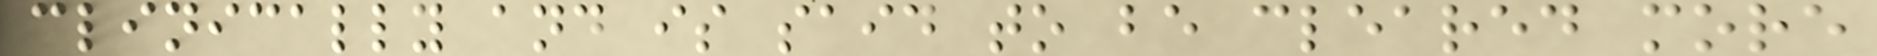clinically and is said to be cleared more
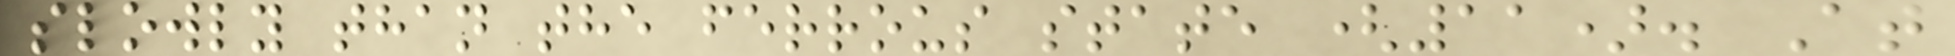slowly than the ferrous state (11). At
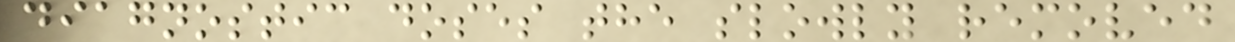diagnostic doses the slowly removed
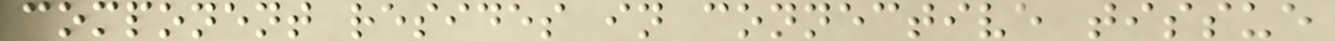component resides in connective tissue
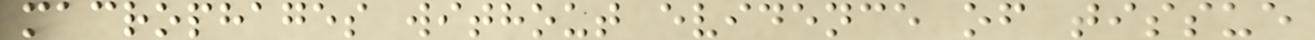macrophages without evidence of tissue
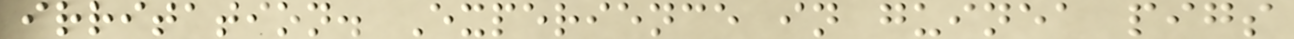irritation. Experience in guinea pigs
